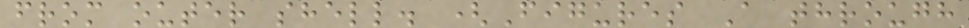from outer shell. (Figures A through
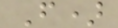F)
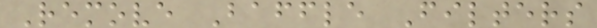Remove Baffle Filters
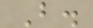B.
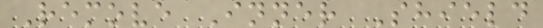Remove Inner Shield
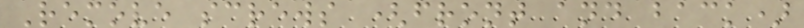Remove screws (front and back)
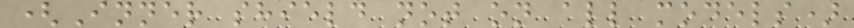(Inner shield not on all models)
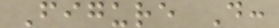Figure D:
